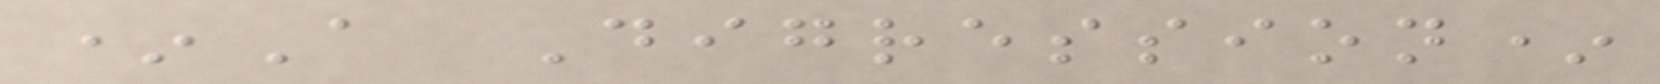*A Digression*
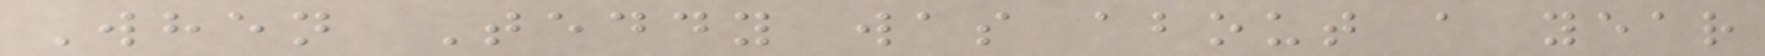When Teddy was about a year
